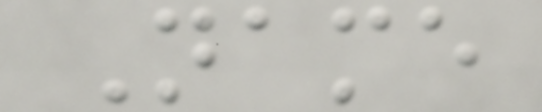Name
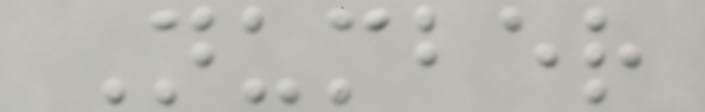Number
